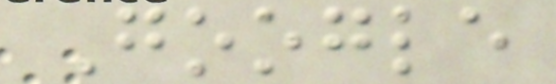Google
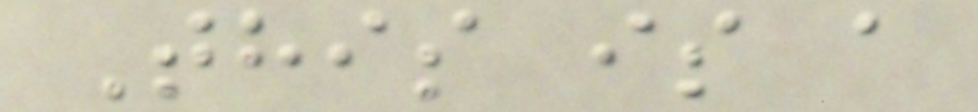This is a
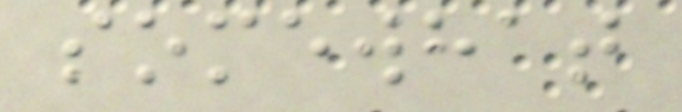somewhat
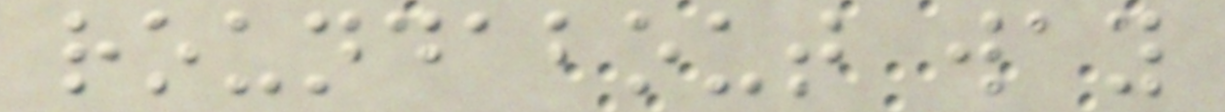roundabout way
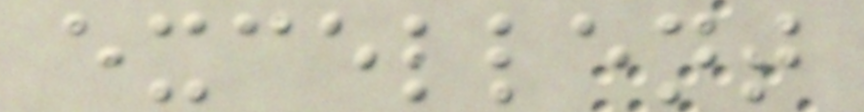excellent
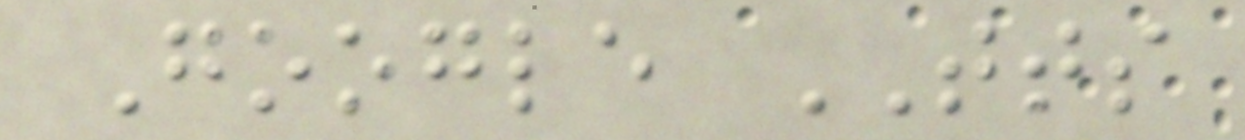Google TTS
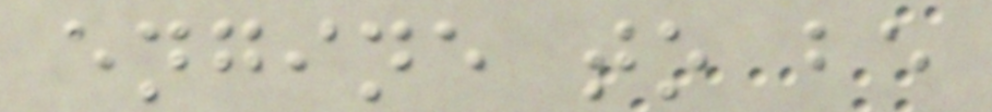engine to be
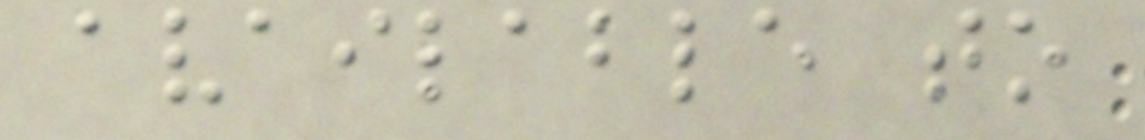available to
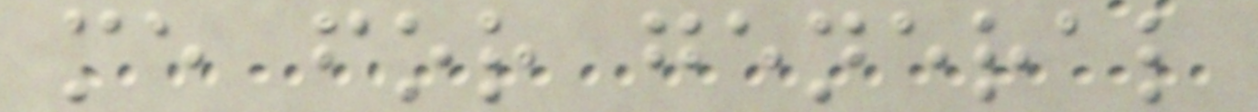me for general
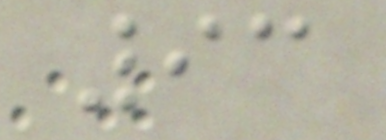93
